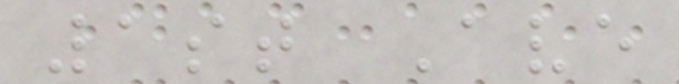1st Ave
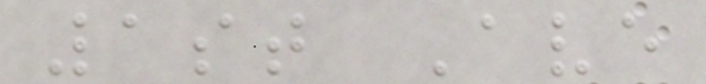1st Ave
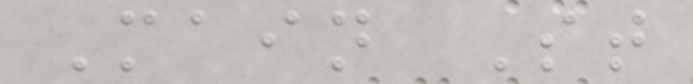Main St
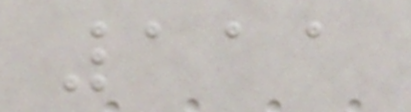111
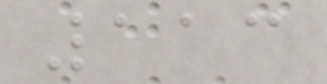113
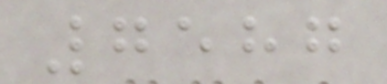7587
